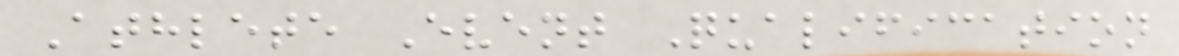Athlete Event Qualification
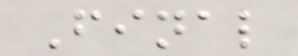Final
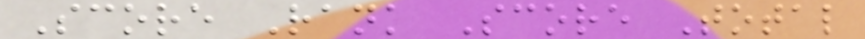Score Rank Score Total
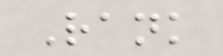Rank
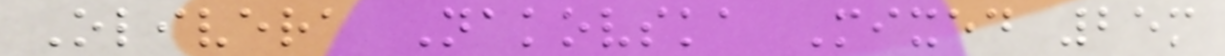Olivera Nakovska Mixed 25m
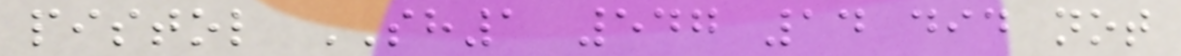pistol SH1 547 14 did not
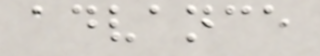advance
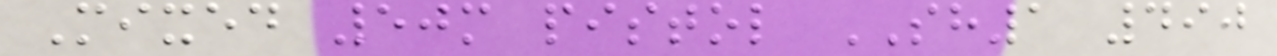Mixed 50m pistol SH1 490
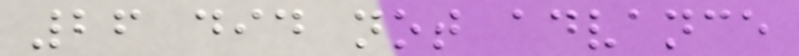26 did not advance
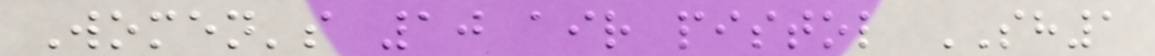Women's 10 air pistol SH1
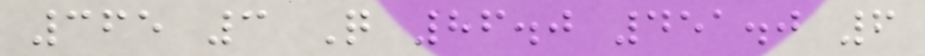365 3 Q 86.0 451.0 6
